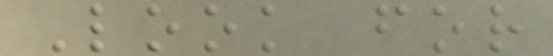Look for
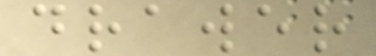drawer
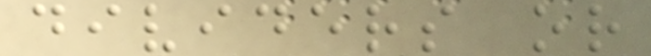dividers or
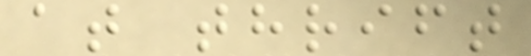at thrift
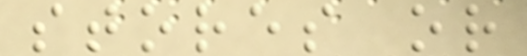stores or
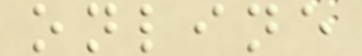online
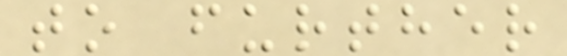to further
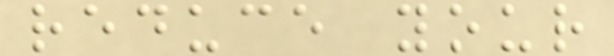reduce your
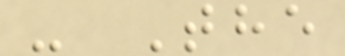- The
